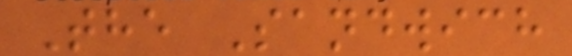The Sandwich
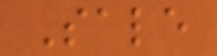Sale
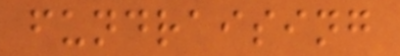fundraising
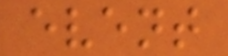event
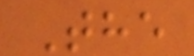The
